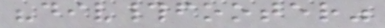"div#footer"
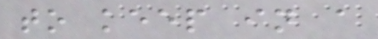to keep in a
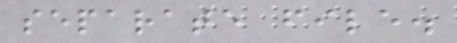separate file.
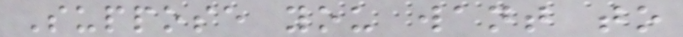Suppose you want to
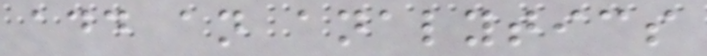add an analytics
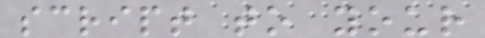script to your
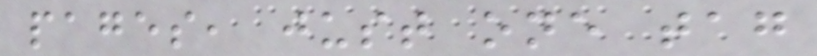pages, just one tag
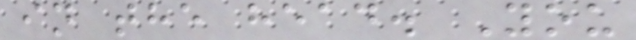in the head. You
